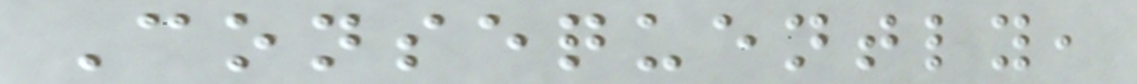Consequently,
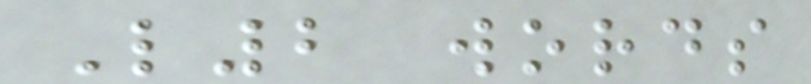L2 words
